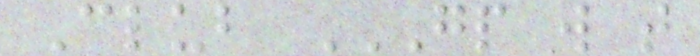Club GP W T
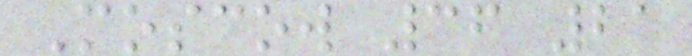Moscow 36 21
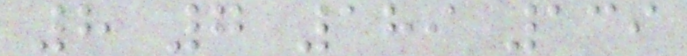8 7 189 139
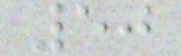50
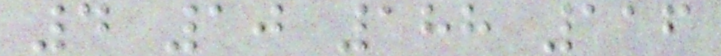4 10 188 116
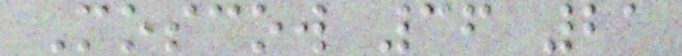Moscow 36 21
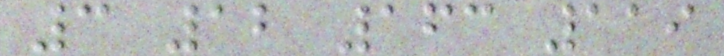3 12 163 119
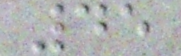45
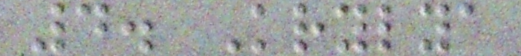4. Krylya
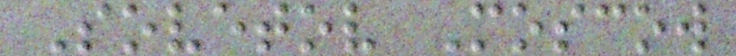Sovetov Moscow
